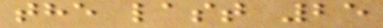the last 25
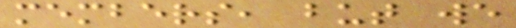members, but we
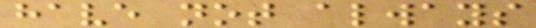have not always
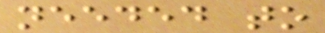needed to
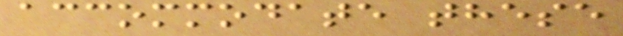accommodate these
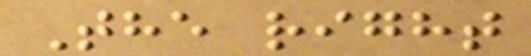The right
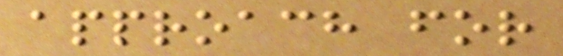approach for
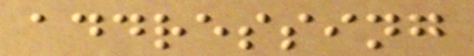addressing
